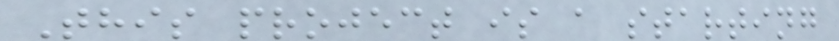This project is a starting
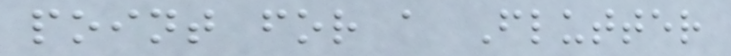point for a Flutter
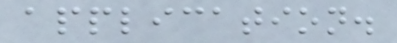application.
